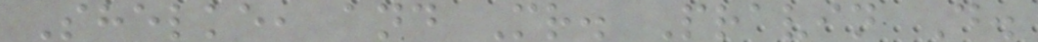Shelke, and Mr. Pravin D.
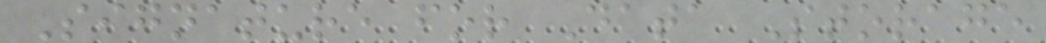Signature for Data Storage
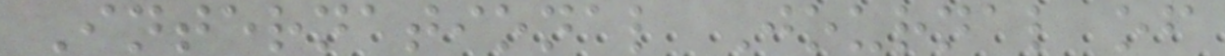International Journal of
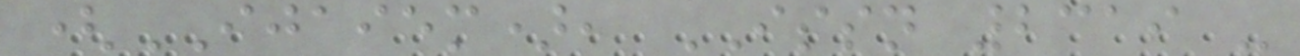(IJAIEM), ISSN 2319 -
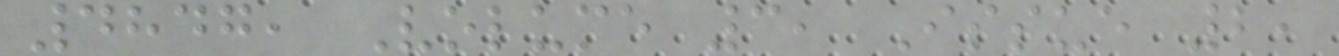4847, Volume 3, Issue 2,
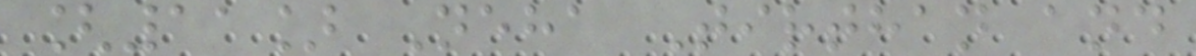[11] Neha Tirthan and
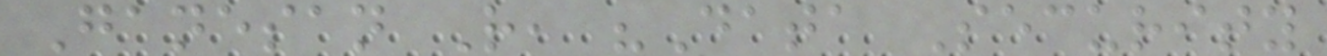Ganesan R, "Data Security
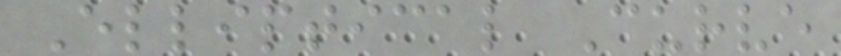Elliptical Curve
